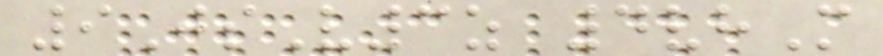9JsV3z 4vhM
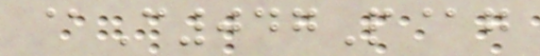@C047P@g
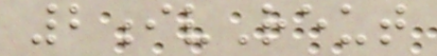2ivReut
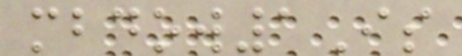mbdow1Is
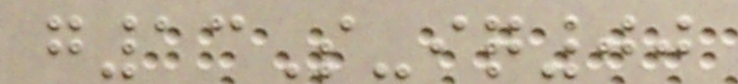g13S-iq00
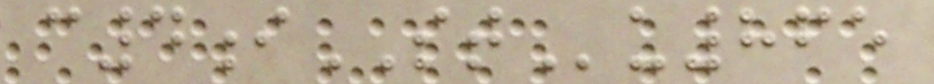c4iSTu865
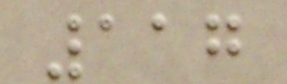117
